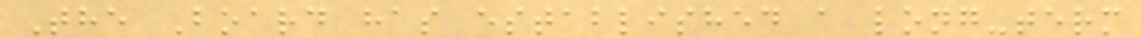The Board has established a long-term
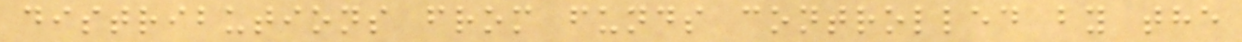distributions from funds controlled by the
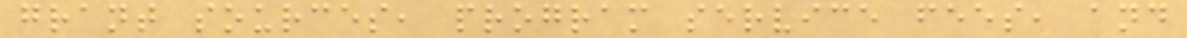grant sources, program service fees, and
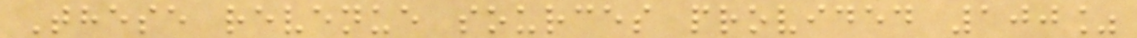These revenue sources provided 100%
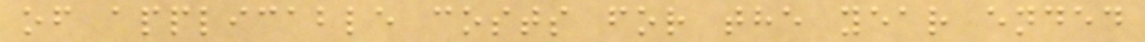of applicable costs for the year ended
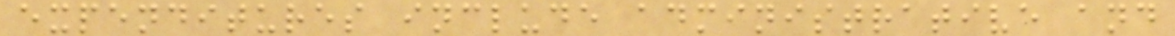expenditures include administrative and
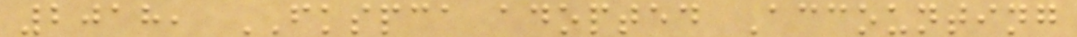2018, FKSPCA adopted Accounting
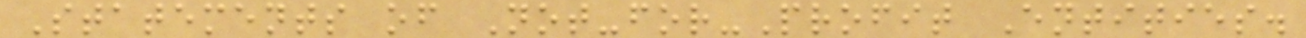Statements of Not-for-Profit Entities.
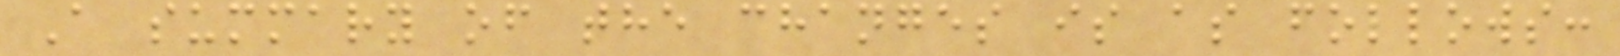A summary of the changes is as follows:
